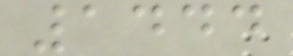1444
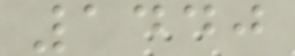1440
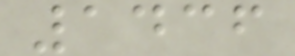1436
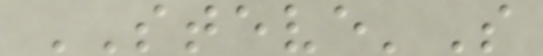STEVE'S
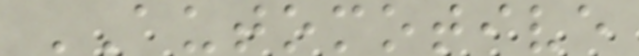AUTOMOTIVE
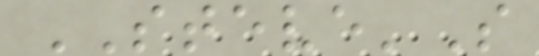STEVE'S
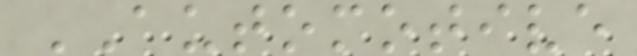AUTOMOTIVE
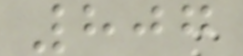807
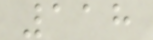118
